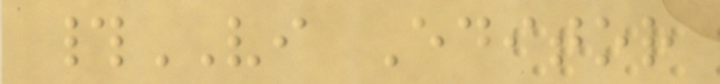#VI Editor
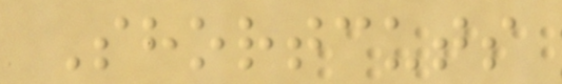Shortcuts
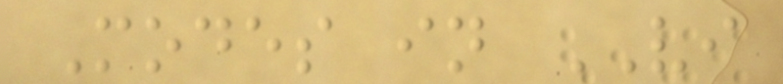Modes in VI
